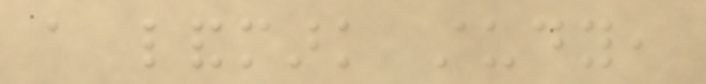a landmark study,
